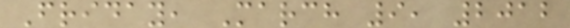Friday, March 9, 2012
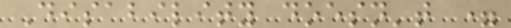Disability doesn't =
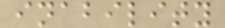inability
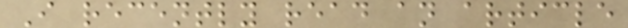I recently read an article
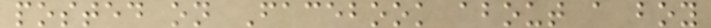posted on Facebook about a boy
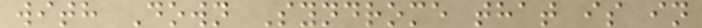with Down Syndrome that is in
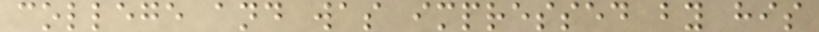college and was impressed by his
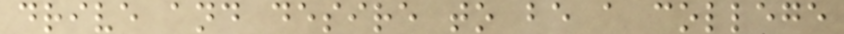drive and desire to be a college
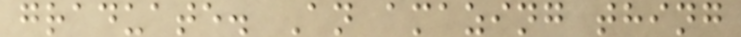graduate. An amazing thing
